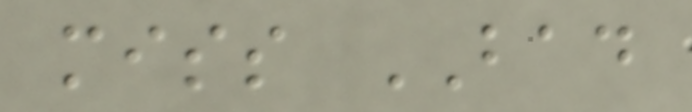miss BAD
